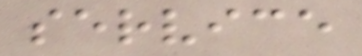service
